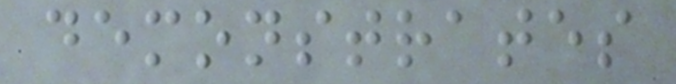demonstrates
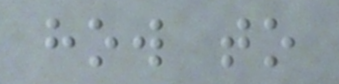how to
